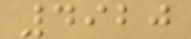4920
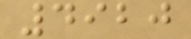4920
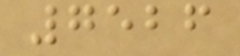7526
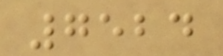7524
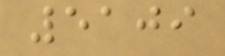5109
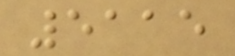5115
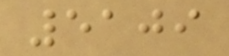5109
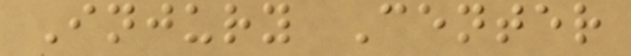Injury Center
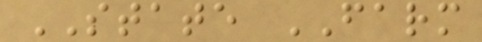STATE FARM
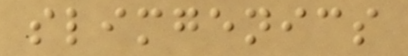slimgenics
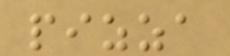pizza
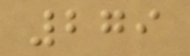279
